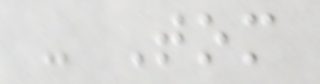- Tom
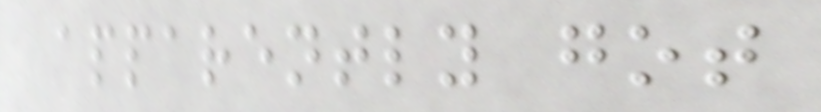apparently got
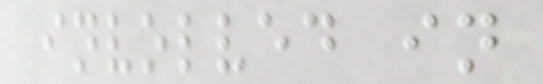involved in
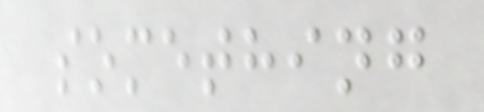something
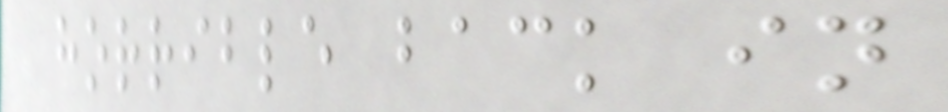horrible back in
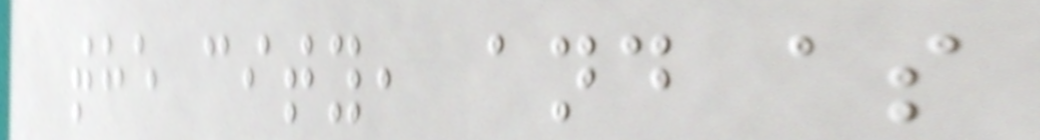the city, and as
